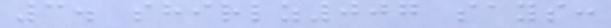3. shirlz007 says:
